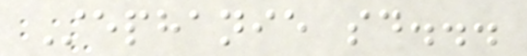Stephanie said...
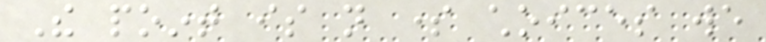The point is not some choices we
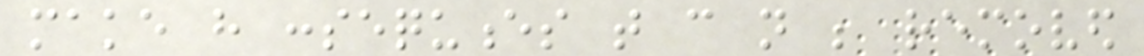make have consequences that can not be removed
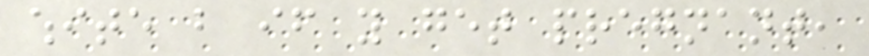white but if you get pregnant,
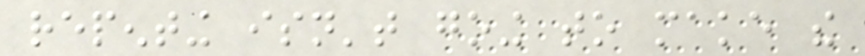repenting isn't going to make the
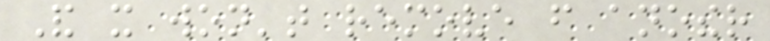And it won't remove from another
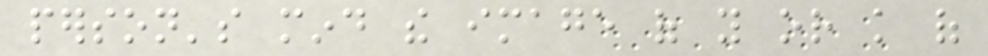person's mind the image of you or knowledge of
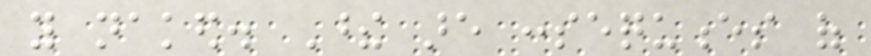you naked. These are consequences of
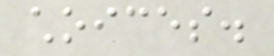choices.
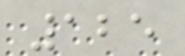125
